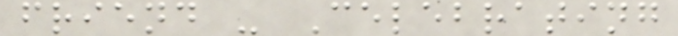friend - Celebrating
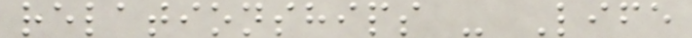relationships - Life
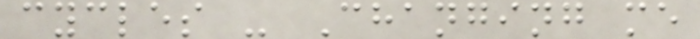cycles - Changing me
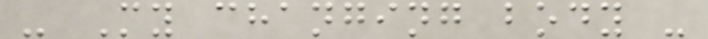- My changing body -
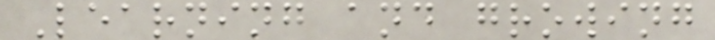Learning and growing
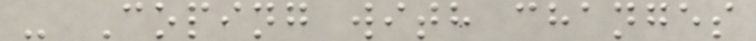- Coping with changes
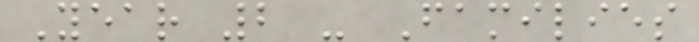Year 2 - Families
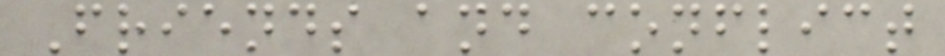Friends and conflict
